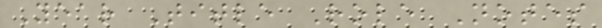Year Title Role Notes
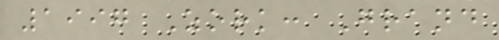1997 Zork: Grand
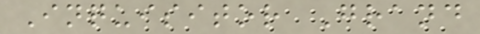Inquisitor Grand
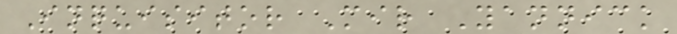Inquisitor Mir Yannick
